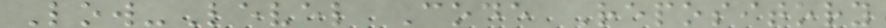Low-Level Code Repository
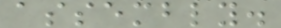assembly.
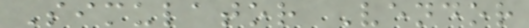Simulator Vendor
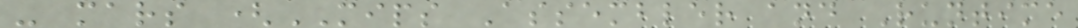- mars (MIPS Assembler and Runtime
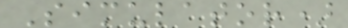Simulator)
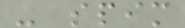- spim
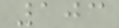103
